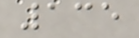135
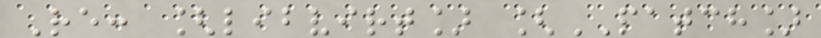Re: [libvirt] [PATCH]
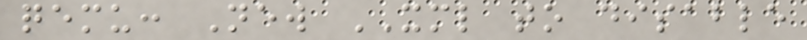qemu: New XML to disable
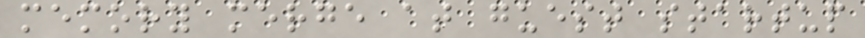memory merge at guest startup
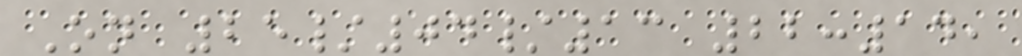On 25/04/13 22:14,
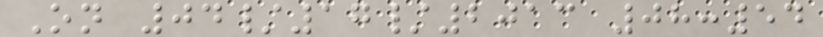On 04/17/2013 08:54
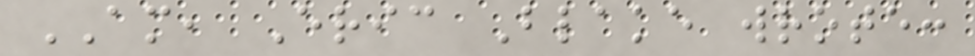AM, Eric Blake wrote:
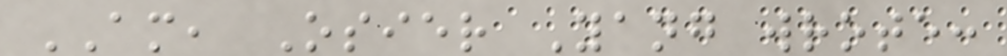AM, Osier Yang wrote:
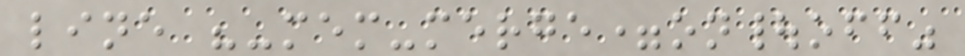line "-mem-merge=on|off"
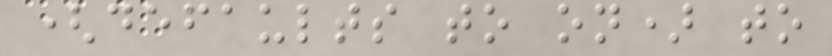(defaults to on) to
